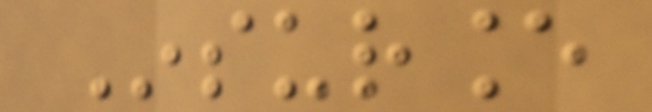Insurance
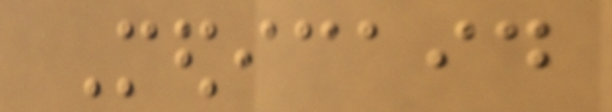Medicaid
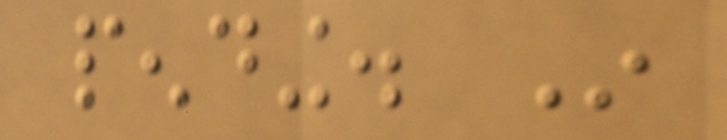pending. In
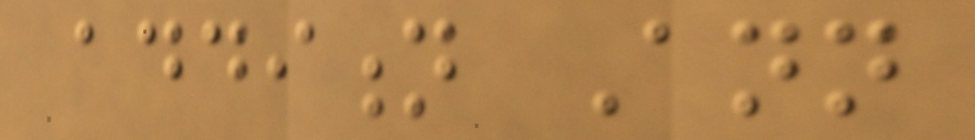addition Ann
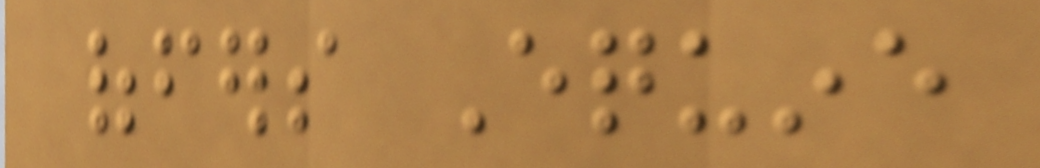offers Equine
